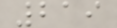219
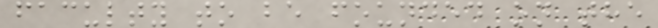faculty to be founded on the
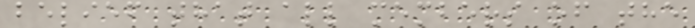belief that all members of the
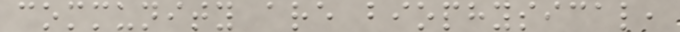community are biophysical,
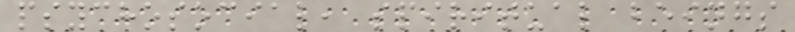psychosocial, spiritual beings
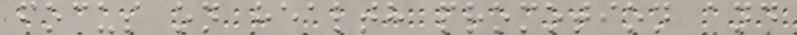focus on health promotion and
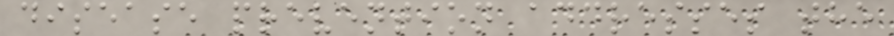disease prevention addresses the
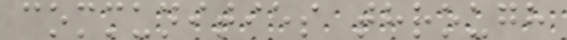communities through
